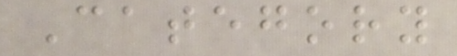Category
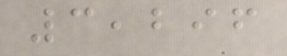3,296
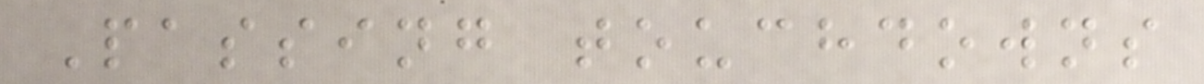Passing touchdowns
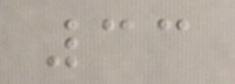33
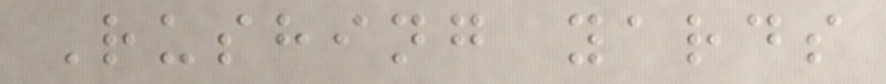Rushing yards
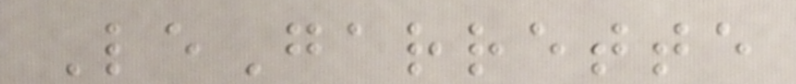LeGarrette
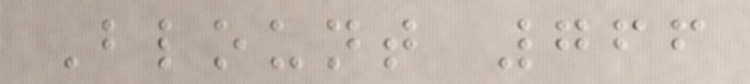Blount 766
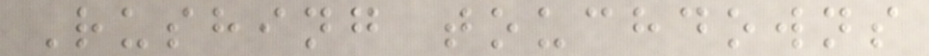Rushing touchdowns
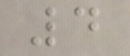4
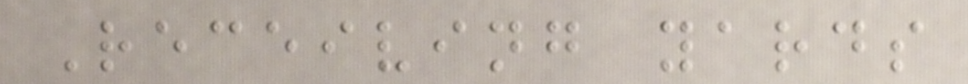Receiving yards
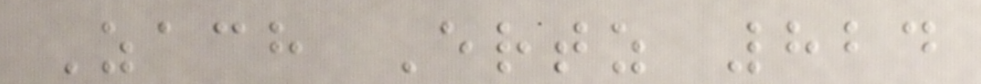Zach Ertz 824
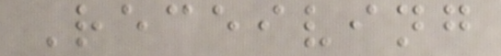Receiving
